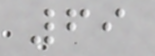69
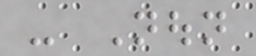- Noun
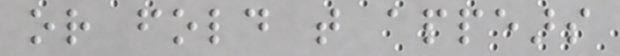or fold that appears
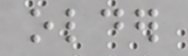older
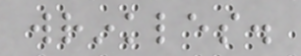wrinkles.
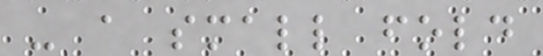- a small fold
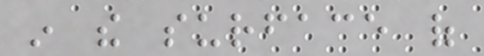in the surface of
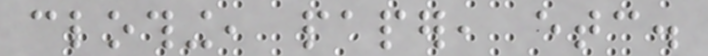clothing, paper, etc.
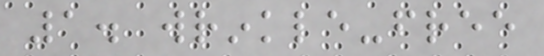1. wrinkle-free
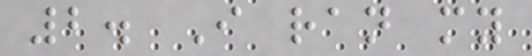2. I ran my
